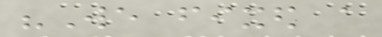"We fixed a
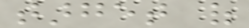target of
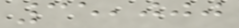35,000
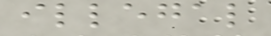illegal
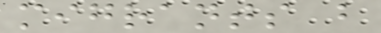migrants but
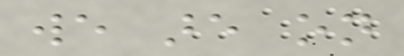we are on
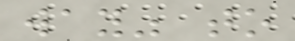way" to
